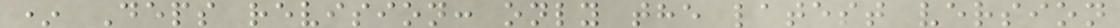* Deps revision: only the latest version
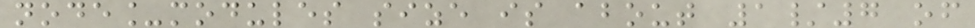node_modules size is about 1/7 of
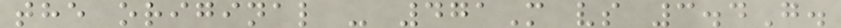the original - 471M vs 3.4G.
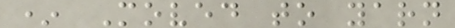* Moved to yarn
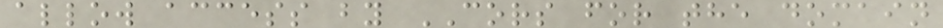allow access by CORS for the domain
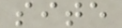site
